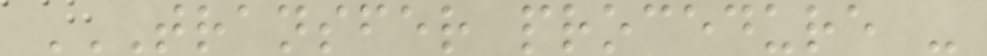TRANSFER PROCEDURE -
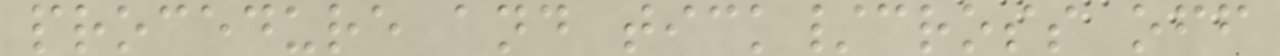procedure and tick/cross off
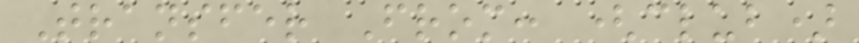Transfer From: (club)
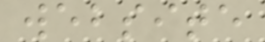website
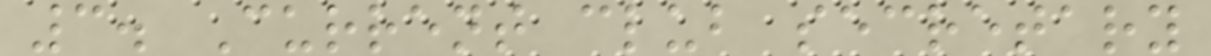3. Current club secretary
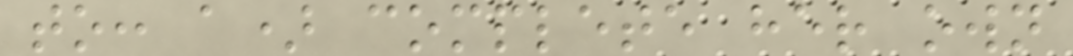to: a) complete her own
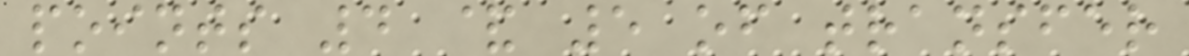points 4 & 5 of transfer
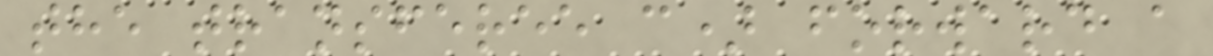the transferee c) forward a
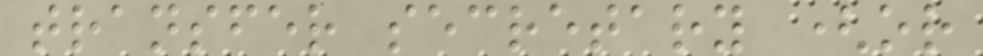transfer secretary (or
